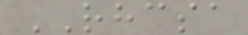RHCSA
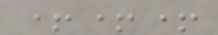+++
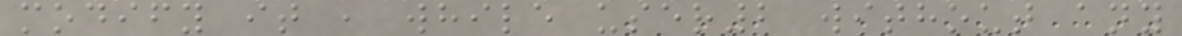modify it , while user2 without any
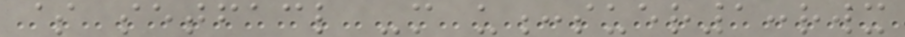$ setfacl -m u:suer1:rwx
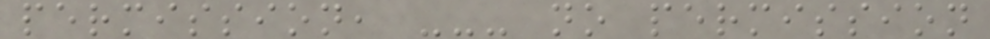permission, --- no permission
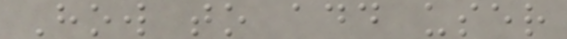How to add user
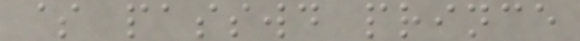$ passwd prince
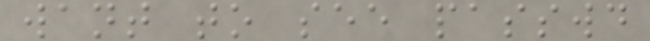want to see passwd
